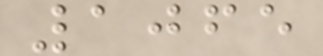1065
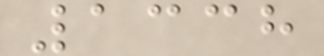1338
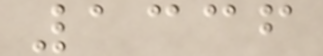1336
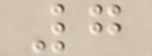7
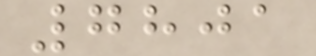7801
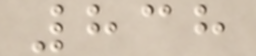838
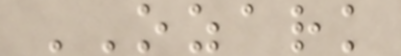OZARK
